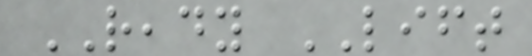READY LIFT
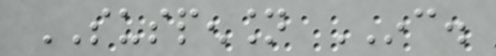SUSPENSION INC.
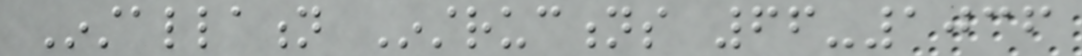Installation Instructions 66-1036
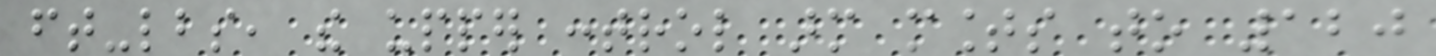ft-lbs, the upper control arm mounts to 120
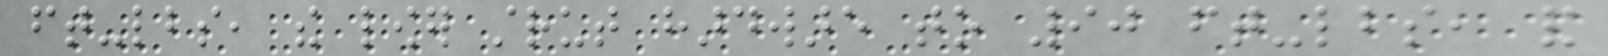ft-lbs, the lower strut hardware to 90 ft-lbs, and
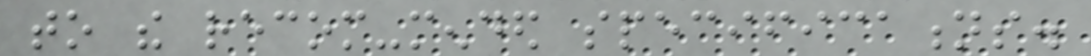to the recom-mended specifications.
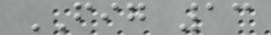FIG 13
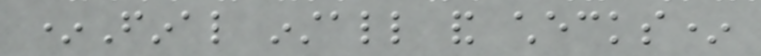*Final install and checks*
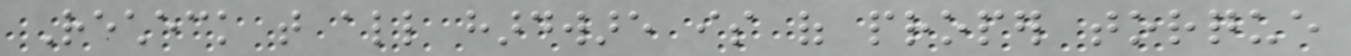Recheck that all hardware is of proper torque
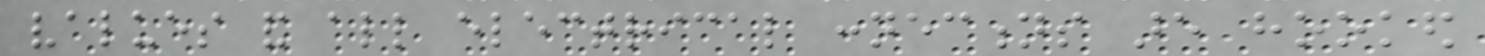values and all electrical connections are hooked
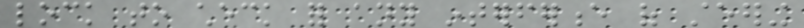lock to check for any interference of steering
